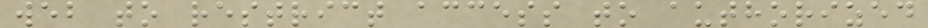web to restrict access to authorized
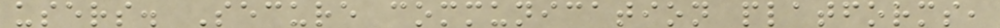users. Secure communication platforms,
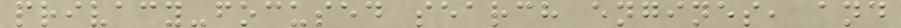privacy-focused search engines, and
